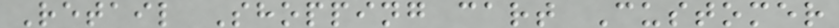Retail Shopping cart Customer
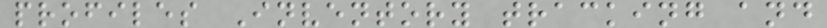profiles Inventory tracking and
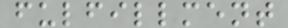fulfillment
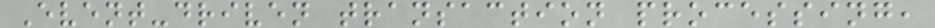Event-driven transaction processing,
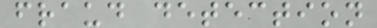fraud detection
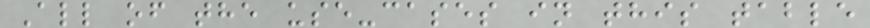All of the use-cases in this table
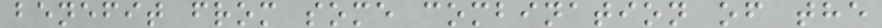benefit from some combination of the
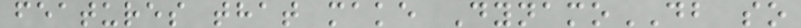features that make DynamoDB so
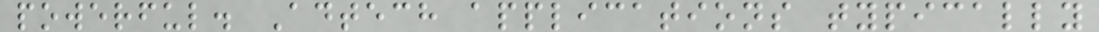powerful. Adtech applications typically
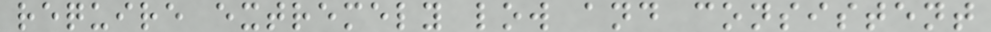require extremely low and consistent
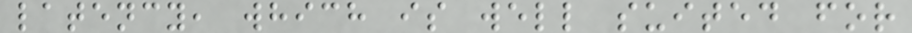latency, which is well suited for
